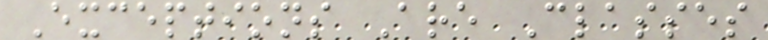Exceptions Are Classes
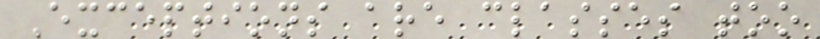Exceptions are classes too
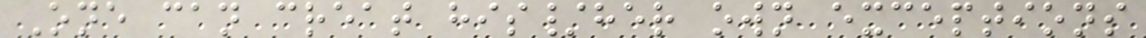One can creat his/her own exceptions
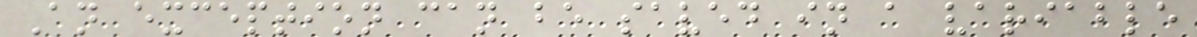An exception can be saved in a variable
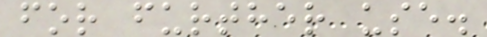for further use.
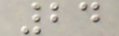24
